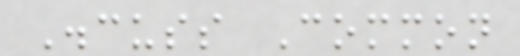Discuss Common
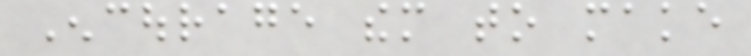Encourage them to make
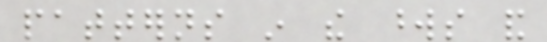patterns in the words and
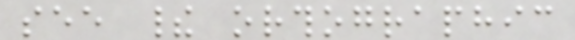see their orthographic
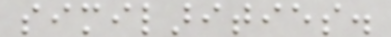similarities.
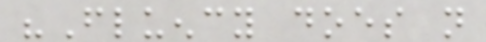"Fluency does not
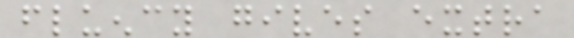fluency gives extra
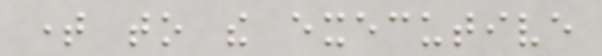time to the executive
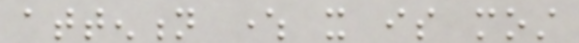attention where it is most
